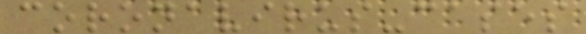coronavirus-cases
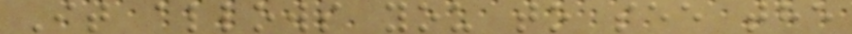It allows you to see the
